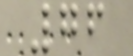76
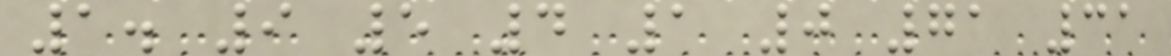1. 9 5 4 1 0 71 31
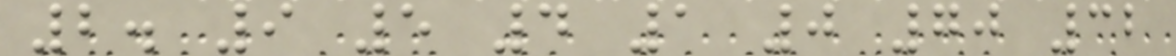2. 9 5 4 1 0 70 32
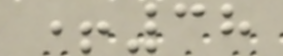+38
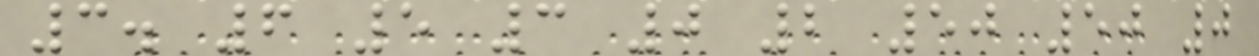3. 6 5 3 0 2 50 50 0
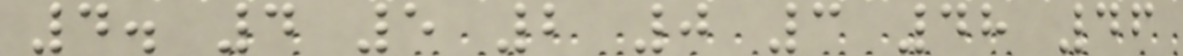4. 4 5 2 0 3 48 46
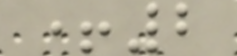+2
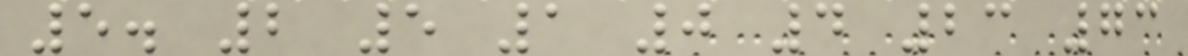5. 2 5 1 0 4 23 73
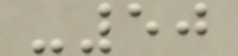-50
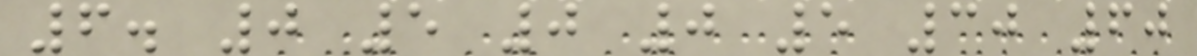6. 0 5 0 0 5 30 60
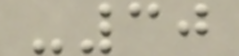-30
